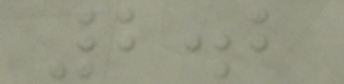2.2
